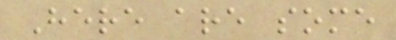Here are some
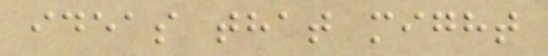ideas that might
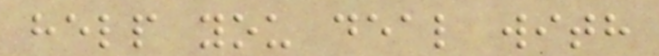help you deal with
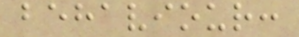behaviour:
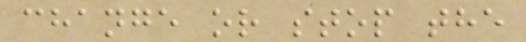change or stop the
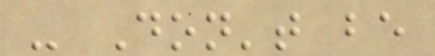- Don't be
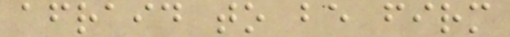afraid to be firm
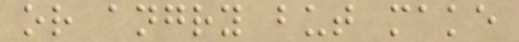or angry but make
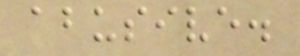abusive.
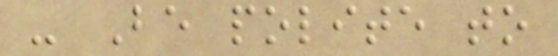- Be polite to
